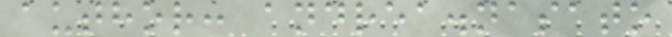author: andrea.nasato
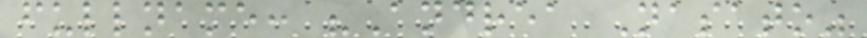fullname: "Andrea Nasato"
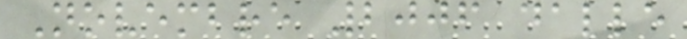Novembre 2006 dalle
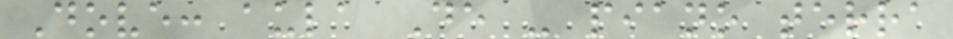Dove: aula De - piano terra
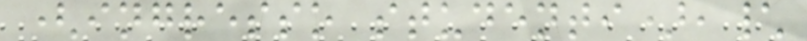(ingresso studenti),\
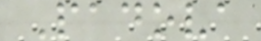Padova
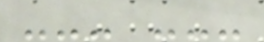--- ---
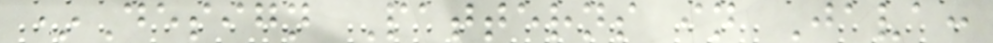*Design Patterns in Java:
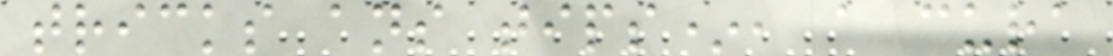tricks ans tips*, a cura
